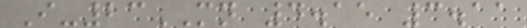I-23MN 4.15 3.11
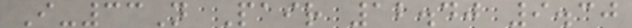I-33N Pair 12.40 9.30
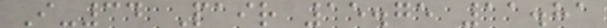I-34 Pair 15.75 11.81
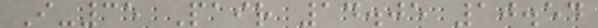I-35 Pair 14.05 10.54
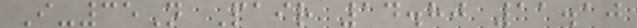I-35N Pair 14.80 11.10
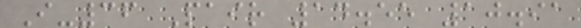I-36 Pair 14.55 10.91
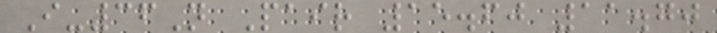I-36N Pair 15.60 11.70
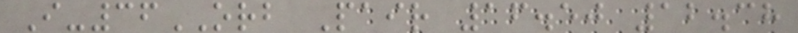I-36ORB Pair 16.50 12.38
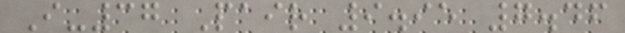I-37 Pair 9.95 7.46
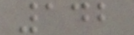142
